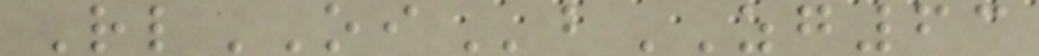RlOIbZG63
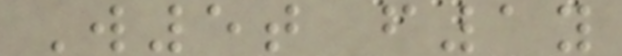W5t f1y
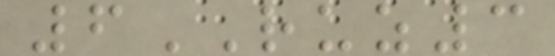6RUZ3
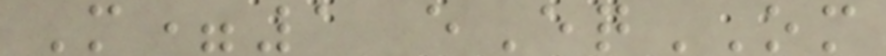M=1 eEqOM
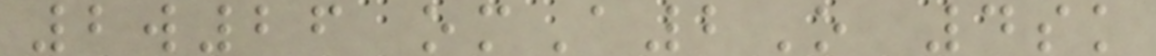2w26 omA2O 4sk
